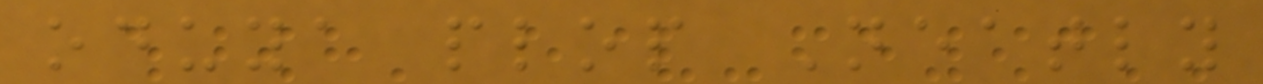oduya plop Neatly
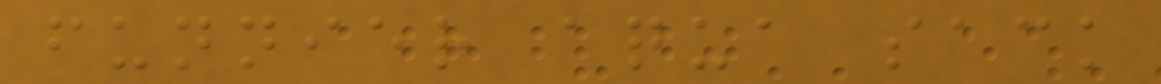funnier aqua sack
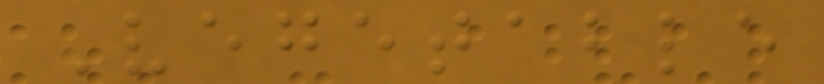Vegetable
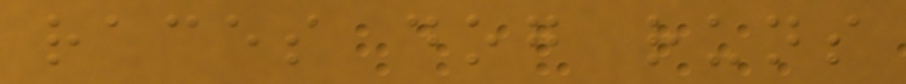races dog runs
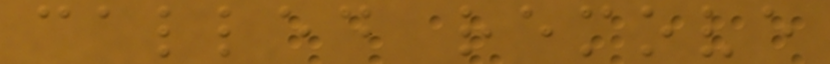called remove
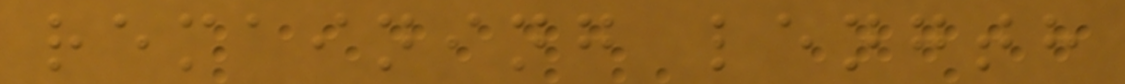remaining length
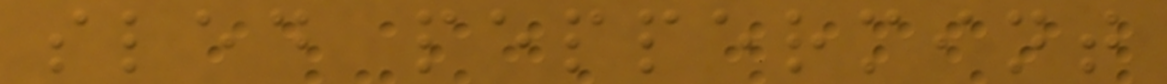sled peppermint
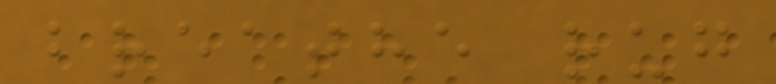breathe rug
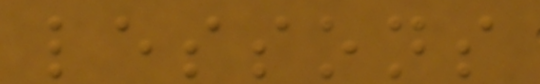lessons
